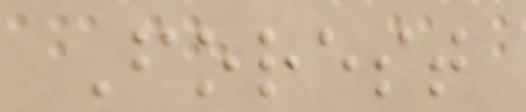Forest
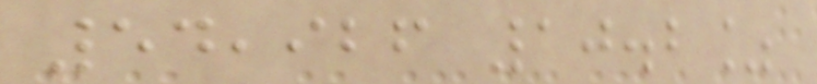54,926 10.2%
